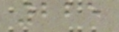225
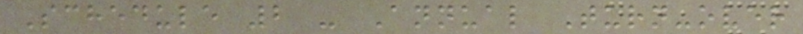Schedule 2 - Annual Turn-over
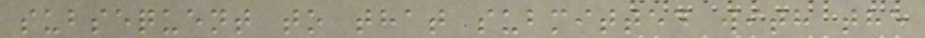subsequent to that submitted with the
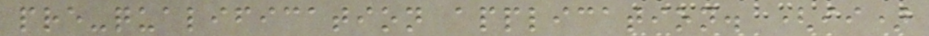pre-qualification application. (ii)
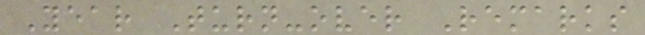Year Turn-over Remarks
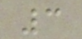3
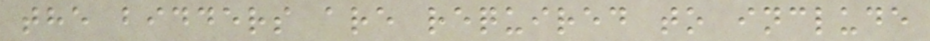the bidders are required to include
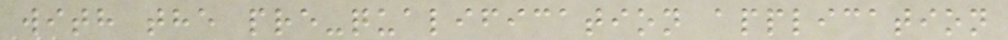with the pre-qualification application
